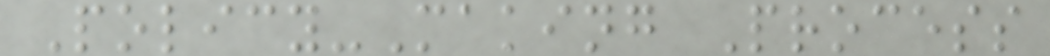Policy-Making Process
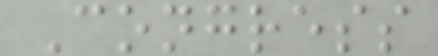Congress
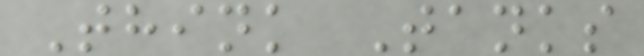Think Tanks
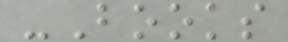-Books
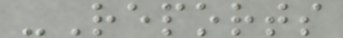-Reports
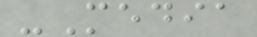-Media
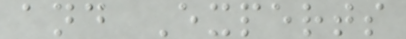and Experts
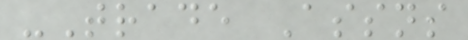-Trade Assns
